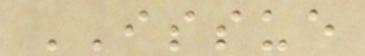ISSUE
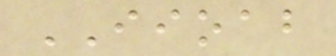IIOAB
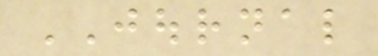JOURNAL
